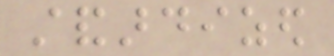standardized
